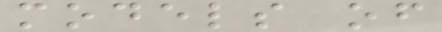models of
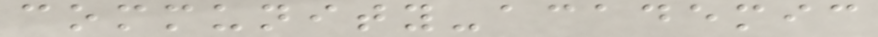community-academic
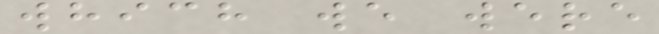which we were
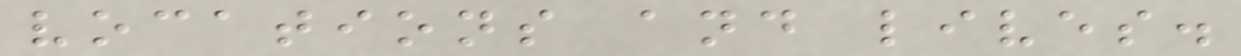vocations and lives.
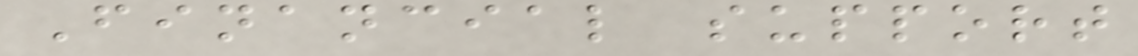Financial support
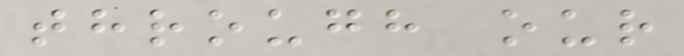through our
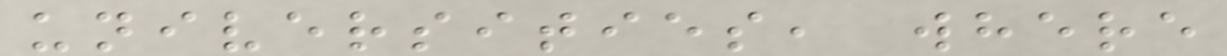universities, where
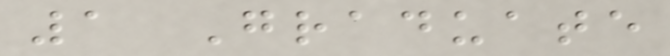1 Graduate
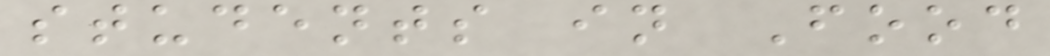students in Food
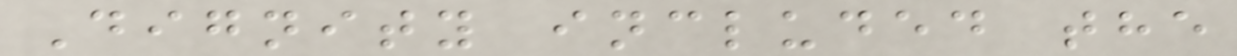Dignity included the
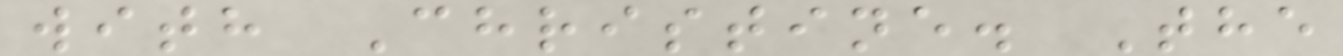with Christine. The
